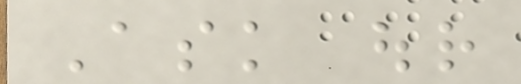Ask our
